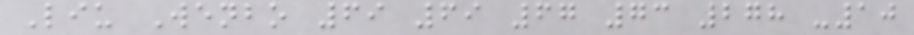Liu Wenbo 69 69 67 73 278 -10
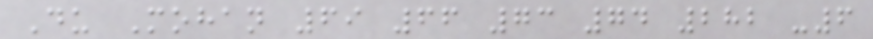Du Mohan 69 66 73 74 282 -6
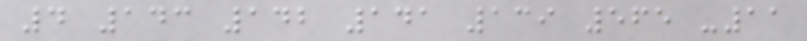4 143 142 141 139 565 -11
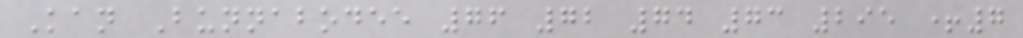Kan Bunnabodee 76 72 74 73 295 +7
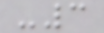-3
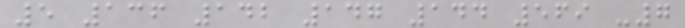5 136 142 147 144 569 -7
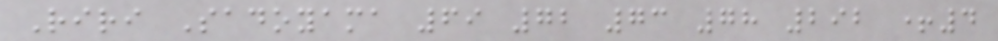Riri Sadoyama 69 72 73 78 292 +4
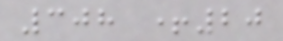308 +20
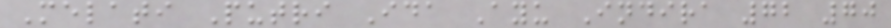Melati Putri Ida Ayu Indira 72 70
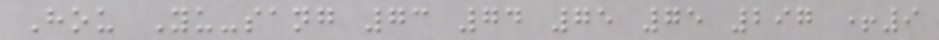Hou Yu-sang 73 74 75 75 297 +9
